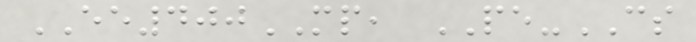EE400MP, PE-CS
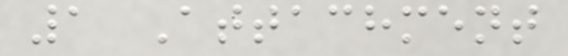1 Attachment
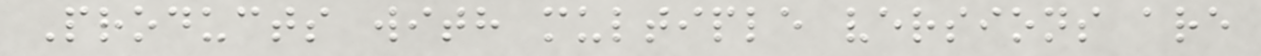Products with multiple versions are
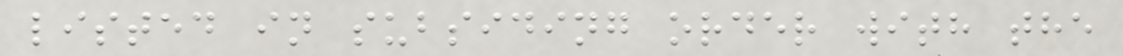listed in subsiding order with the
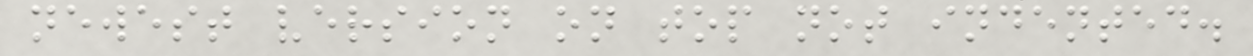newest version on top not indented.
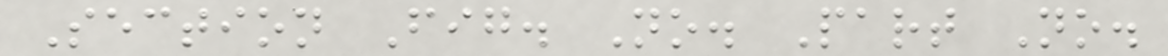Section Fig. No. Part No.
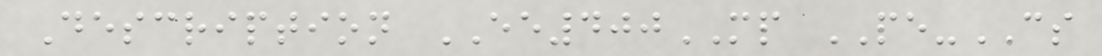Description EE400MP PE-CS
